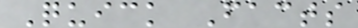Quick Facts
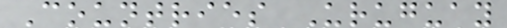Countries Uruguay
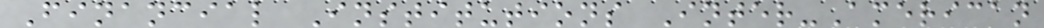Financial Institutions Inter-American
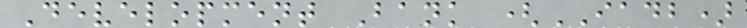Development Bank (IADB)
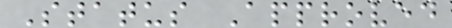Status Approved
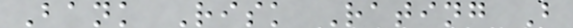Bank Risk Rating B
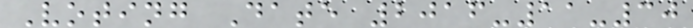Voting Date 2016-11-30
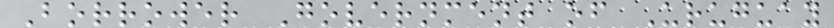Borrower Government of Uruguay
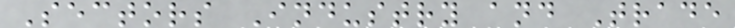Sectors Industry and Trade
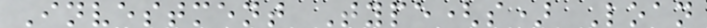Investment Type(s) Loan
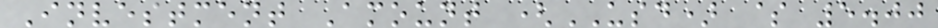Investment Amount (USD) $ 5.00
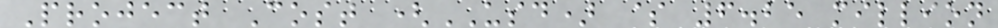Project Cost (USD) $ 6.25 million
